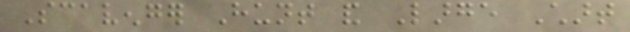Scavenger Hunt and Large Chart
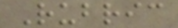Rubric
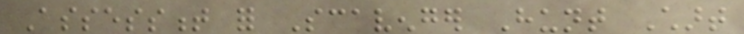Assessment for Scavenger Hunt Chart
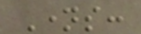Names:
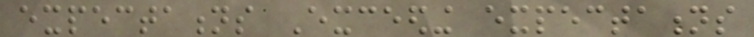expectations Exceeding expectations
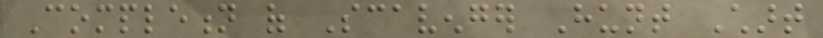Completion of Scavenger Hunt Chart
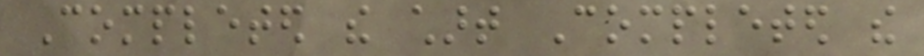Completed the chart Completed the
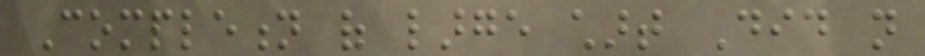Completion of large chart Did not
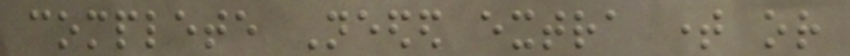complete Needed extra time or
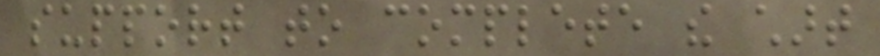support to complete the chart
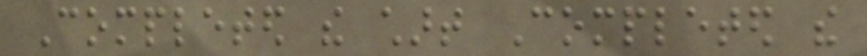Completed the chart Completed the
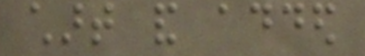chart and added
